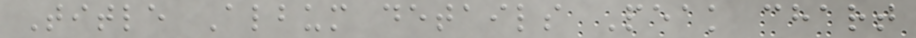Title Album details Peak chart
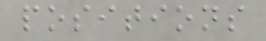positions
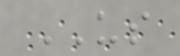US
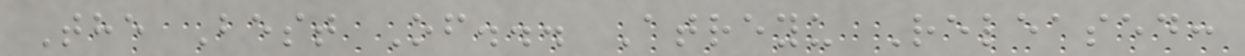The Best Of... Atreyu Released:
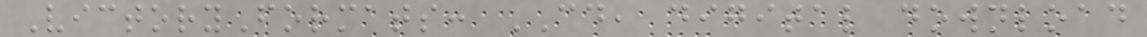VictoryFormats: CD, digital download
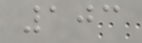103
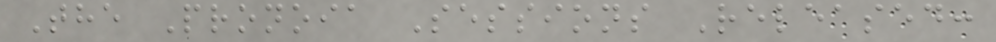The Pronoia Sessions Released:
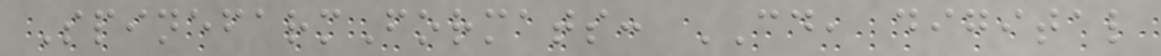SpinefarmFormats: CD, digital
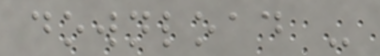download -
